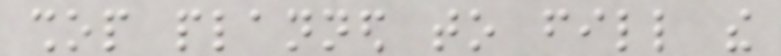shop planned to fill the
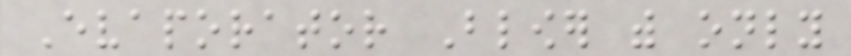Evaporator Blower with only
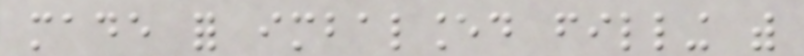made for imbalanced filling with
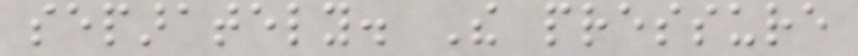separately. The pressure
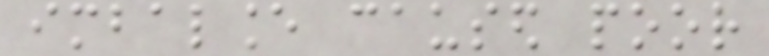imbalance caused poor
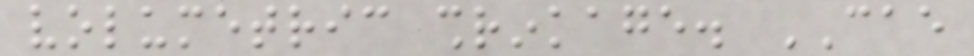volumetric shrinkage. CAE
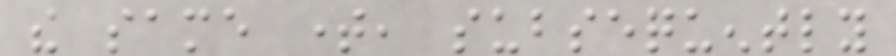the same time, subsequently
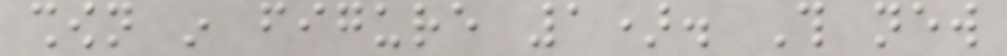shown in figure 1). This new
